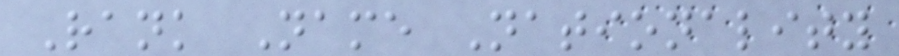Rank Name Nationality
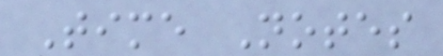Time Notes
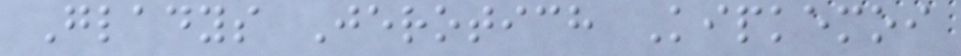Gladys Jerotich Kipkemoi
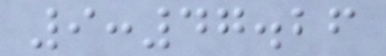9:47.26
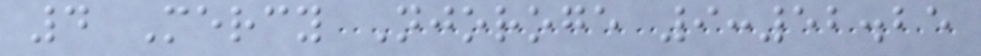4 Mercy Njoroge 9:52.25
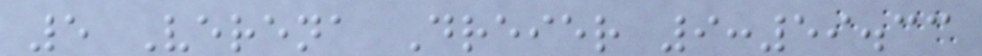5 Verena Dreier 9:59.33
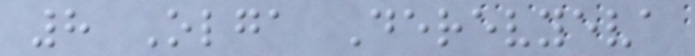8 Olga Derevyeva
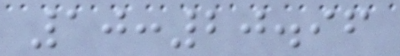10:20.96
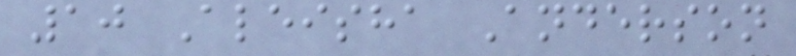10 Aleisha Anderson
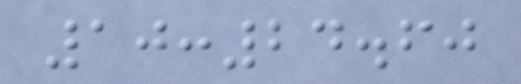10:24.60
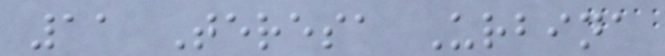11 Teresa Urbina
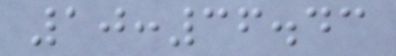10:36.43
